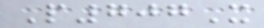P707X
